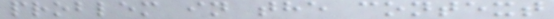problem in the context
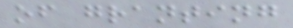of granting
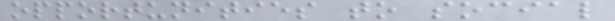opportunities to social
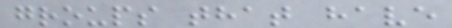groups that have
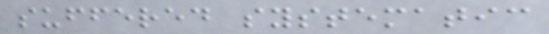suffered systematic
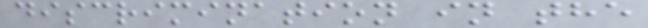discrimination in the
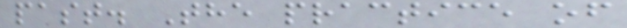past. The practice of
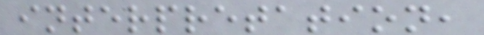interpretation,
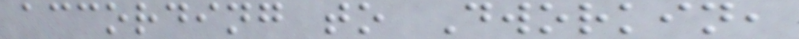according to Dworkin,
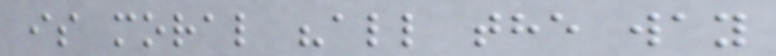is moral "all the way
